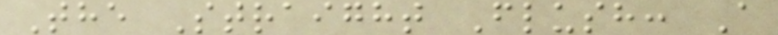The Straight Flush: A
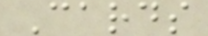Cards
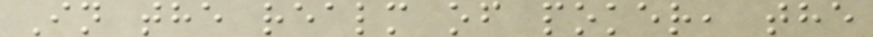In the realm of poker, the
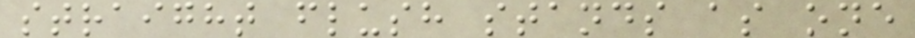straight flush stands as one
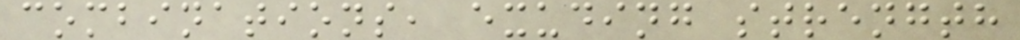combinations, exuding strength
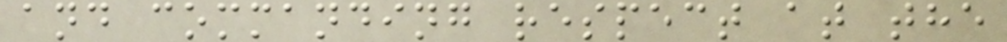and commanding respect at the
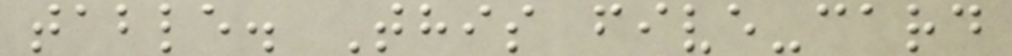table. This five-card
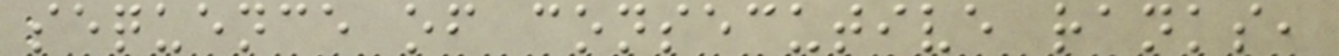sequence of consecutive ranks,
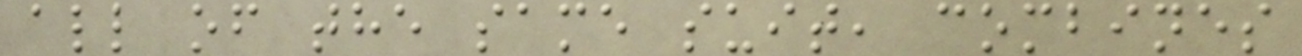all of the same suit, combines
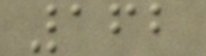162
